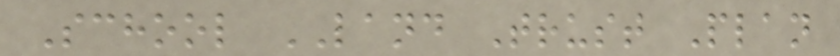School LAND Trust Plan
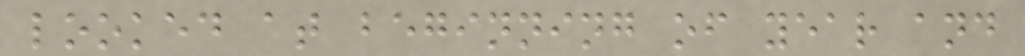looked at beginning of year and
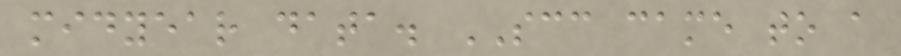midyear data. SCC came to a
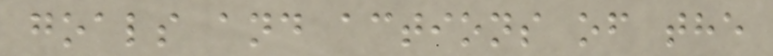goals and actions of the
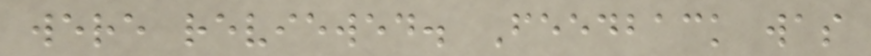were reviewed. Feedback was
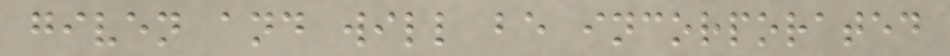given and will be incorporated
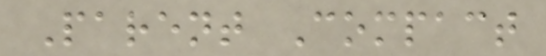Parent Compact
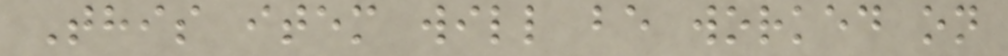This item will be worked on
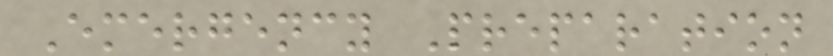Emergency Preparation
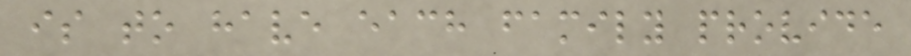is to have each family provide
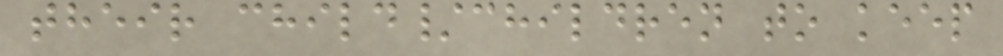their child/children to keep
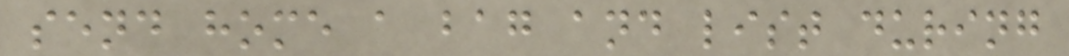send home a bag and list during
